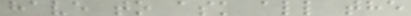have to ask all the
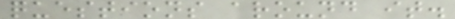questions around it.
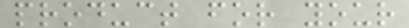product for your
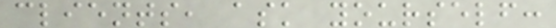clients, ask yourself:
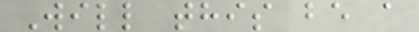Will this be a
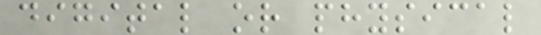digital or physical
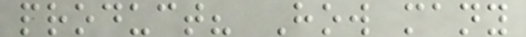product? How many
